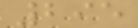295
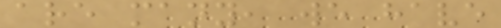are many, we have
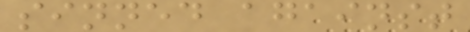sinned against
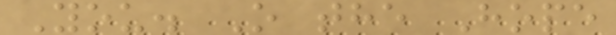You. O the Hope
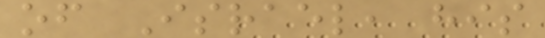of Israel, his
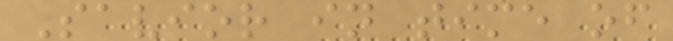Savior in time of
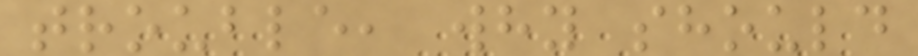trouble, why should
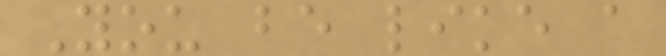You be like a
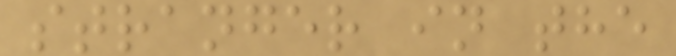stranger in the
